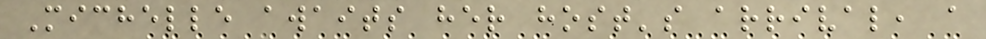Michelle awaits her host's arrival, a
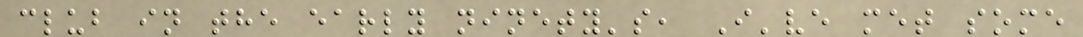club in the early ninety's, I've met some
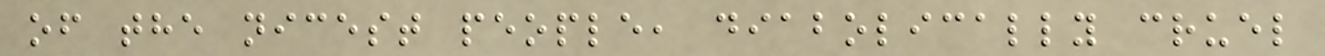of the nicest people, diabolically cruel
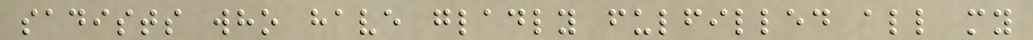sadists who have gladly fulfilled all my
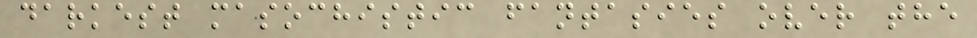darkest masochistic fantasies over the
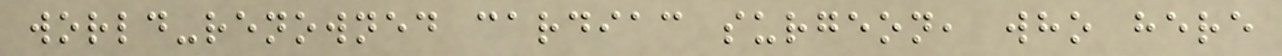world-renowned cardiac surgeon, who here
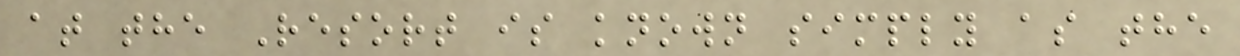at the Resort is known simply as the
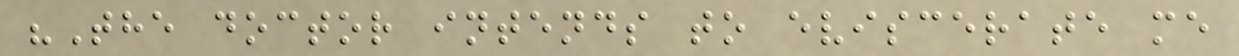"The doctor intends to eviscerate me
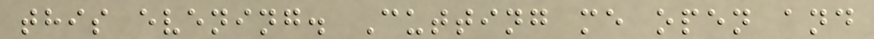this evening. Cutting me open and
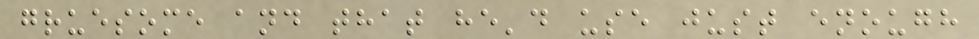gruesome and that he'd use just enough
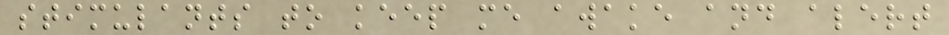stimulants to keep me awake and alert
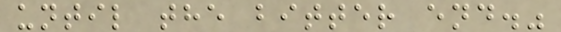until the bitter end."
